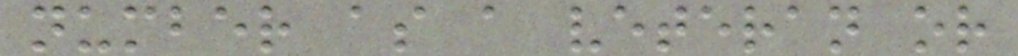number as a veteran or
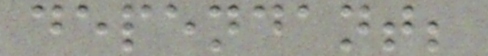dependant;
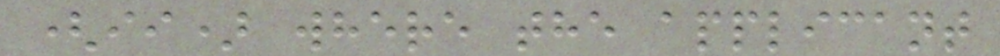(ii) where the applicant
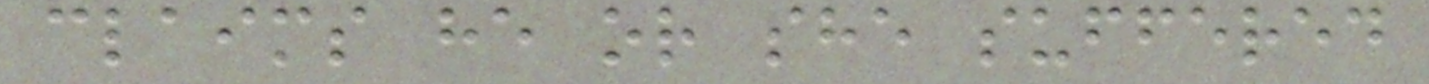claims he or she suffered
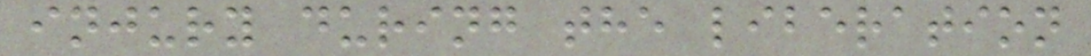injury during the liberation
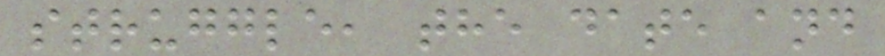struggle, the date and
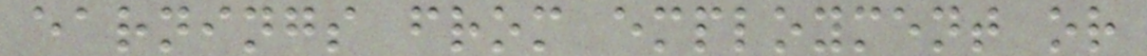earnings from employment or
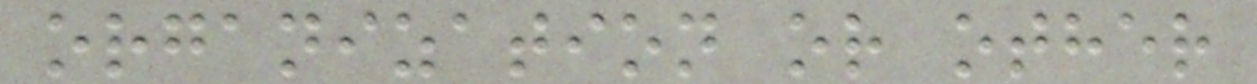organization or other
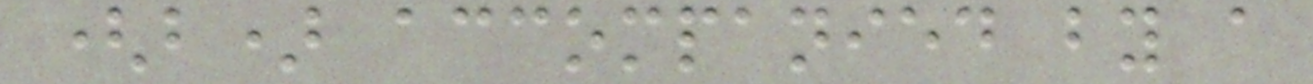(b) accompanied by a
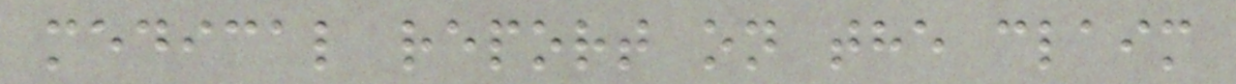medical report on the claim
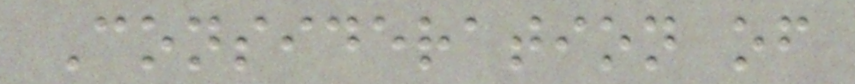Consideration of
